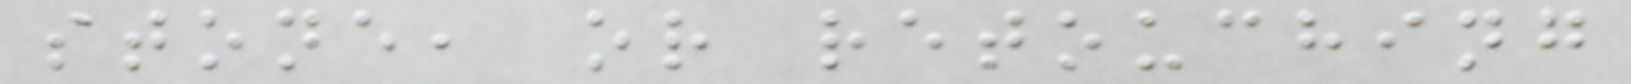stone, or retouching
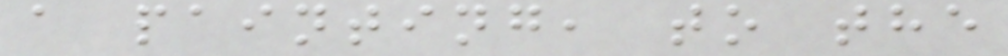a painting, to the
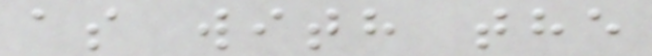as with the
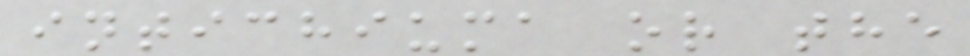intichiuma or the
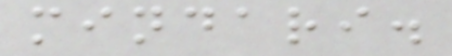mindari.
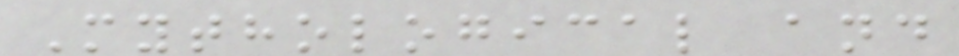Mythological and
